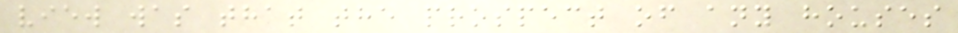view was that the prospect of any houses
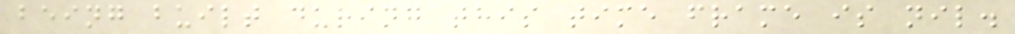being built during this time frame is nil.
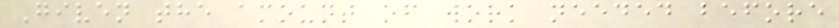Given the amount of work needed before
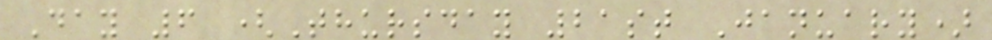Day 6 (Thursday 21st January)
